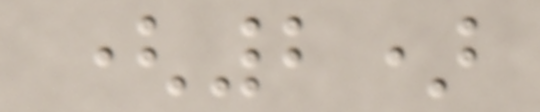(2)
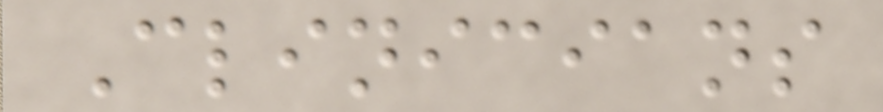Clinicians
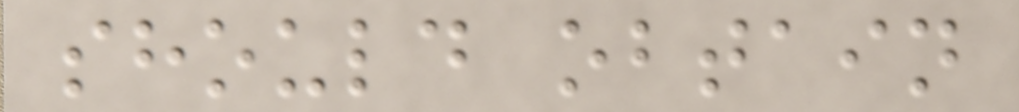should obtain
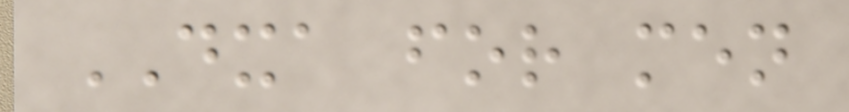DXA for men
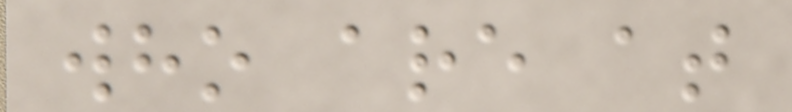who are at
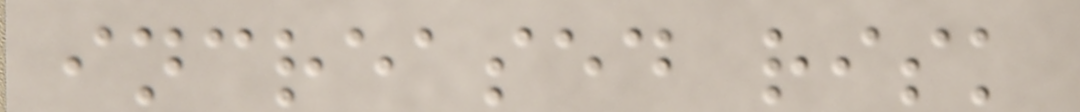increased risk
